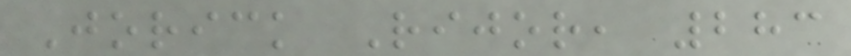Jorick Rijor, 283
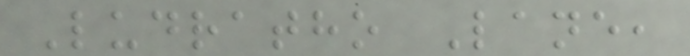Ludratho Lane,
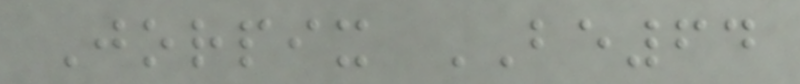Jorpix BE64
